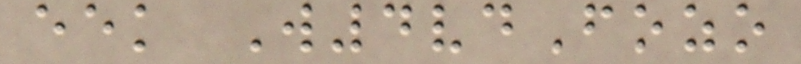eek W4vdFozo
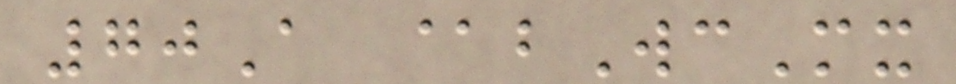70A @bWcMx
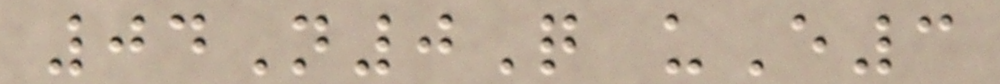04N0Q uE3
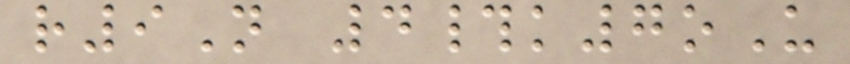r9N 4#k7oU
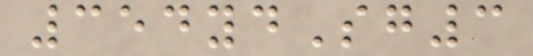354ydSg3
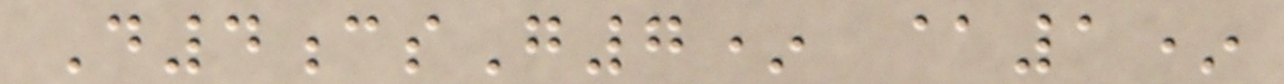D4csG7* @1*
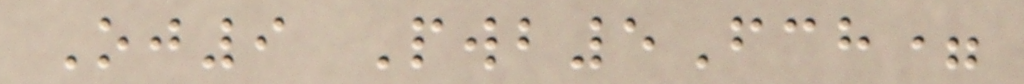Oj9 Pwb5Fch=
